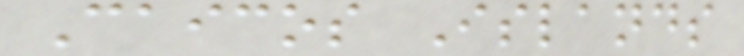Caicos Islands
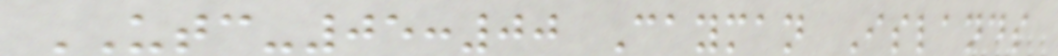UTC-05:00 Cayman Islands
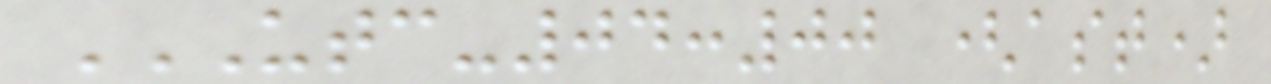UTC-04:00 (AST)
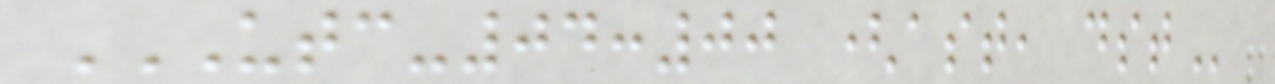UTC-04:00 (AST, DST
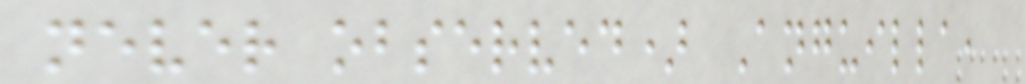never observed) Anguilla,
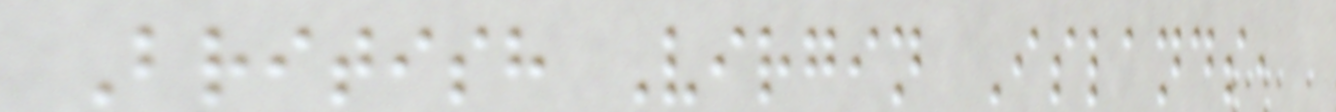British Virgin Islands,
